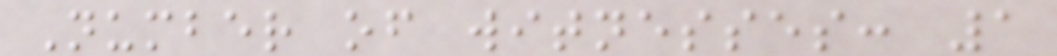Number of witnesses: 1
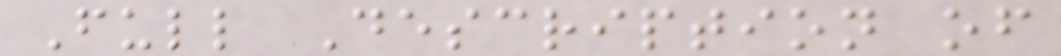Full Description of
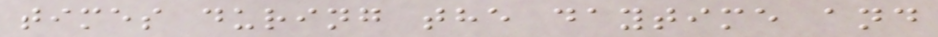times during the daytime and
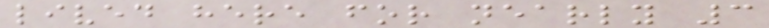lived here for nearly 3
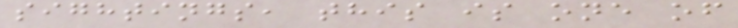sightings, this is one of
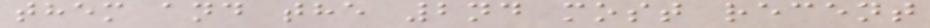them and the 2nd most recent
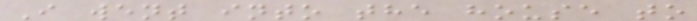I went into the house to
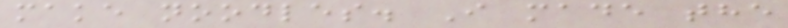make noodles. I made the
